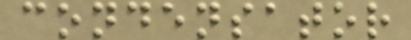condensator
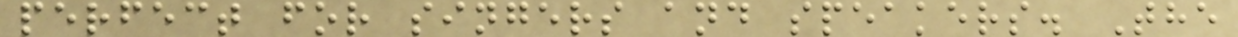perfect for singers and speakers. The
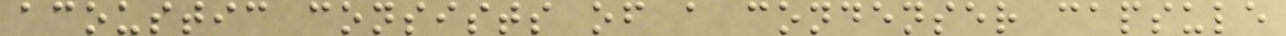acoustic consists of a condenser capsule
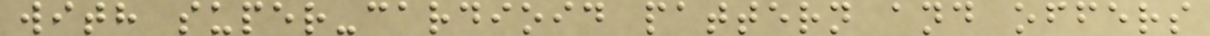with super-cardioid pattern and offers
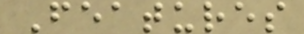Features
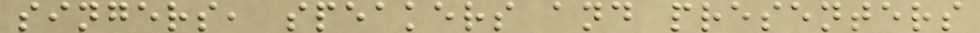singers, speakers and presenters
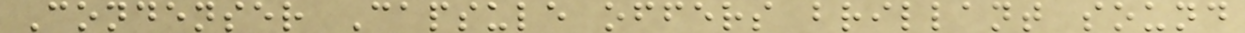Condenser Capsule offers brillant sound
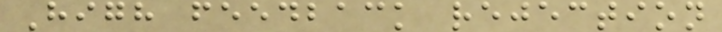High feedback rejection
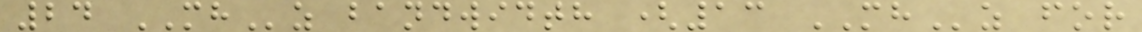24 MHz bandwidth (13 MHz for
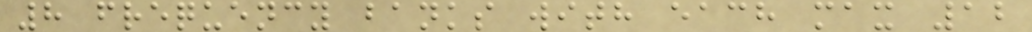8 frequency banks with each max 12
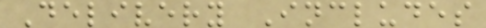Delivery Includes
